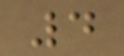4
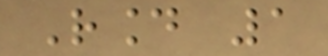Round 1
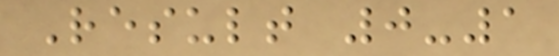Result 0-1
